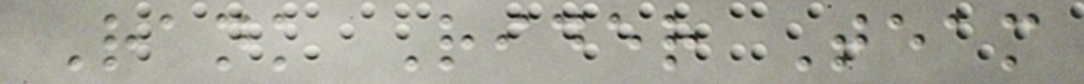Rank Rider Team
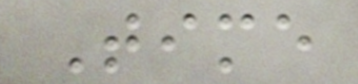Time
